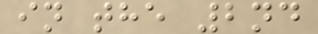in the 2nd
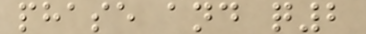phase and q2
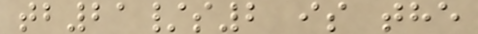tb21/s2 is the
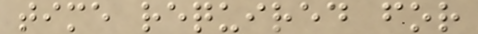time required for
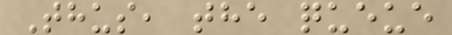Thus, the queue
